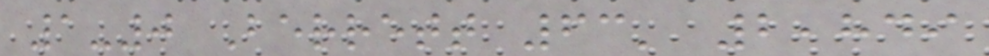1-0 Berrett 63' 2,849
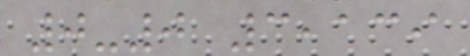0-0 3,139
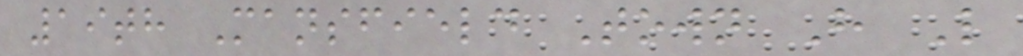19th Mansfield Town H L
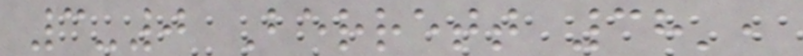3-0 Berrett 38',
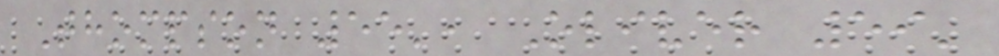Thompson 55', Oliver 59'
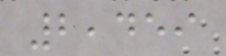2,459
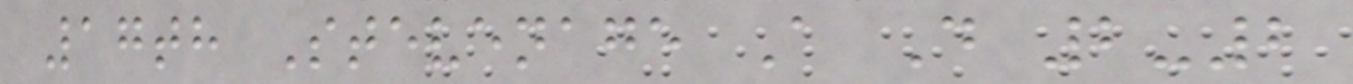17th Stevenage A D 2-2
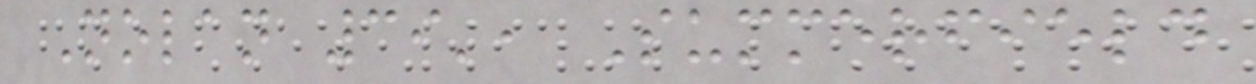Nolan 39', Summerfield
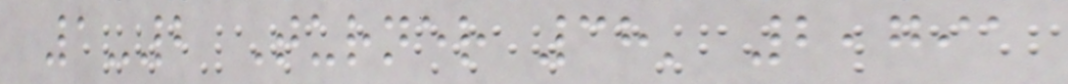1-2 Turner 38' 2,791
